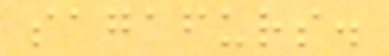sagafurs.
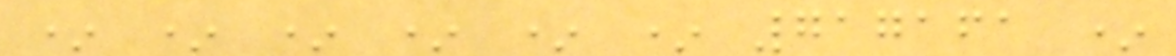* * * * * * 717161 *
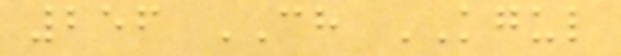256 CH KGUL
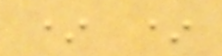* *
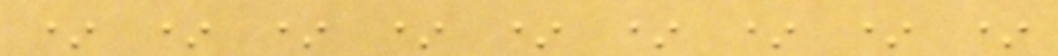* * * * * * * * *
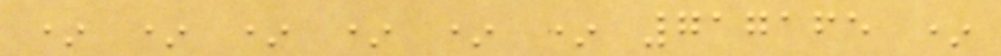* * * * * * 717165 *
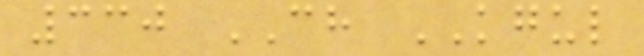330 CH KGUL
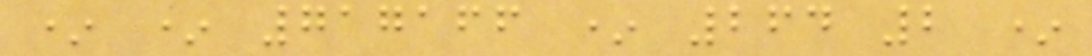* * 717166 * 264 2 *
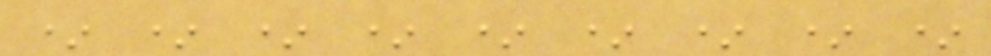* * * * * * * * *
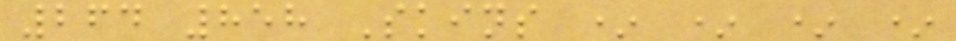264 858 Skins * * * *
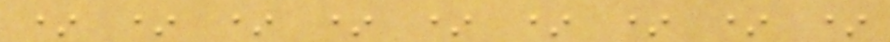* * * * * * * * *
